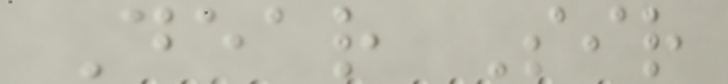Dear Sir
